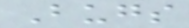Bugs
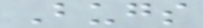Bugs
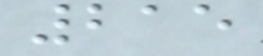215
